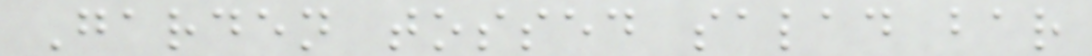Garden tossed salad bar
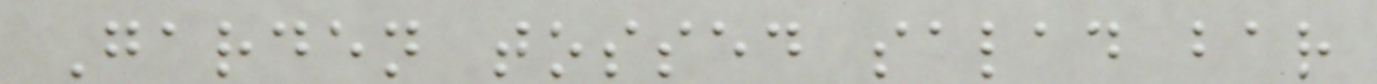Garden tossed salad bar
